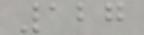127
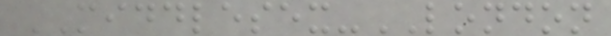MIDDLESEX-LONDON
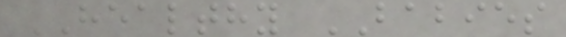HEALTHY BABIES
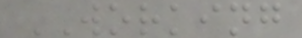WORKING
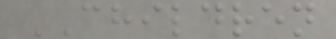CHILDREN
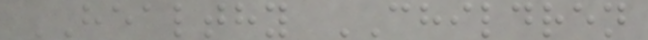HEALTHY CHILDREN
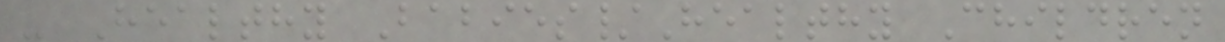- Healthy Babies/Healthy Children
